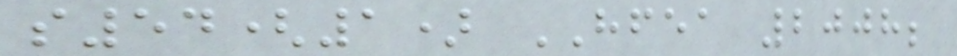s54(1) HFEA 2008;
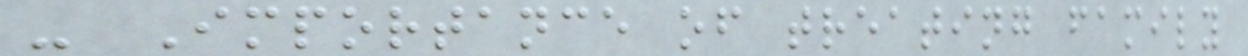- Importance of treating family
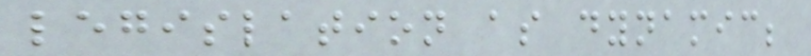legislation as dynamic;
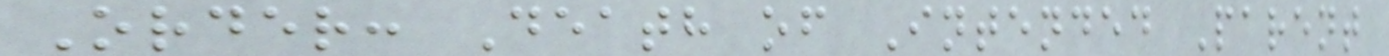Order: Death of Intended Parent
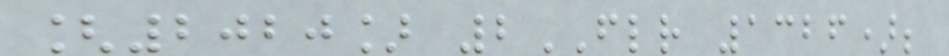[2020] 2FLR 1326);
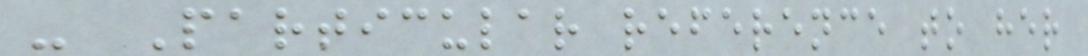- Particular reference to her
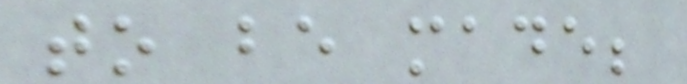to be made;
